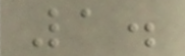1.
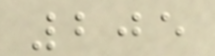205
